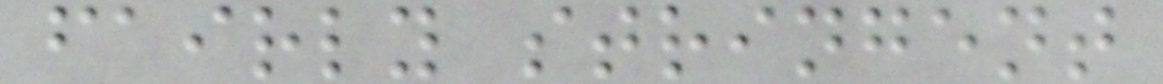fairly stringent
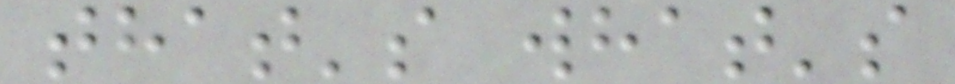that's what's
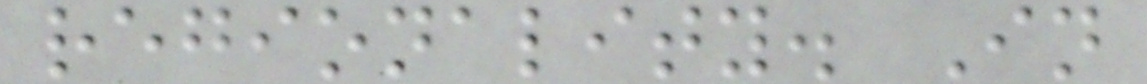regionality. In
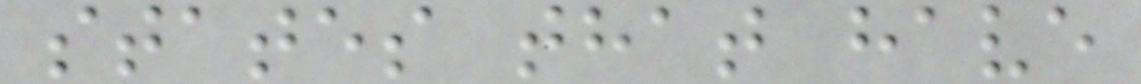states that have
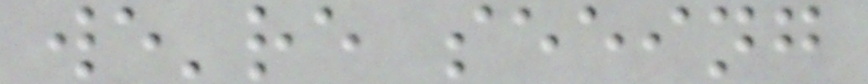we're seeing
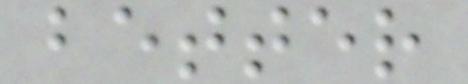better
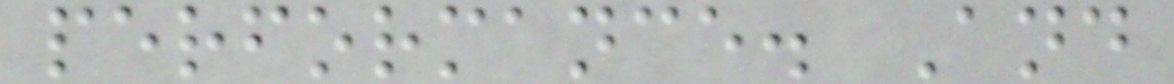performance. And
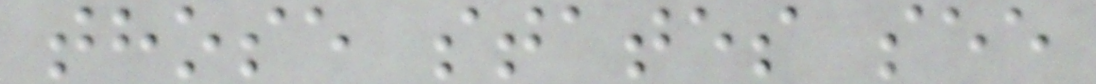those states see
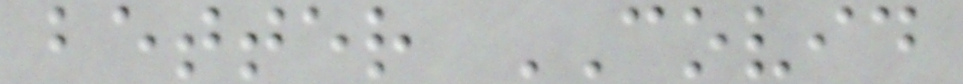better COVID
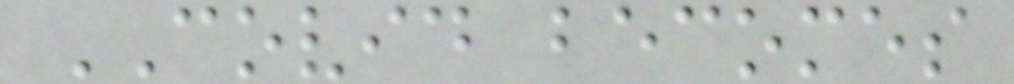COVID becomes
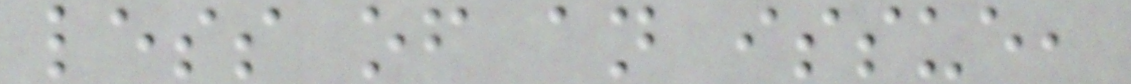less of an issue,
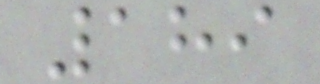189
